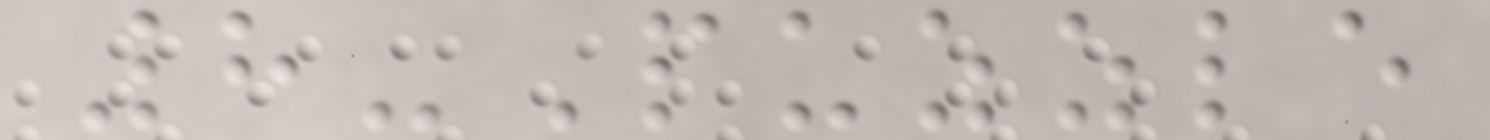8-Puzzle
